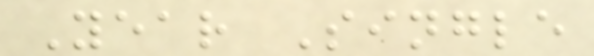Year Single
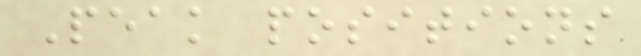Peak positions
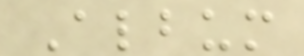Album
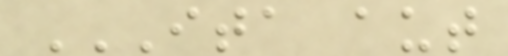ITA AUT
